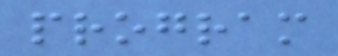program
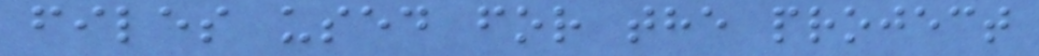files used for the project
